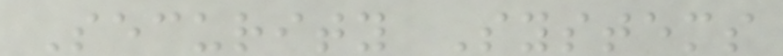Security Systems
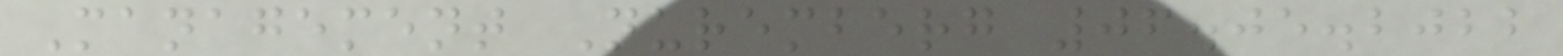Management Nuremberg 06.05.2022
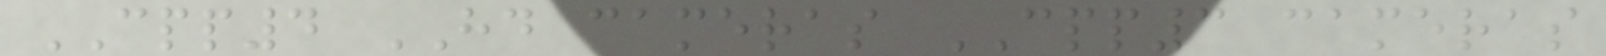CPP4 HD cameras CPP3 cameras
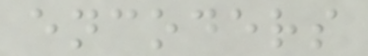encoders
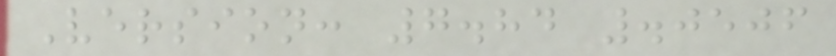Version: 7.84 .0506
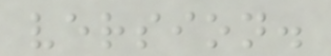version.
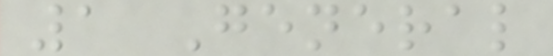1 General
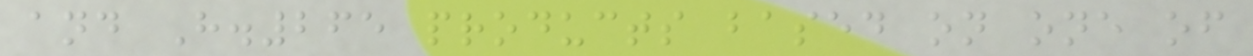and H.265 products based on one of
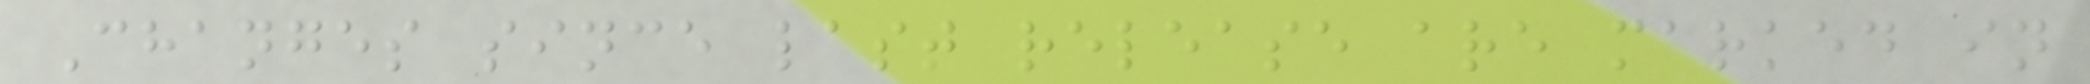Changes since last release are marked in
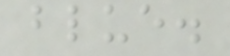blue.
